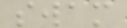swam
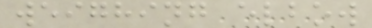weighing elbow
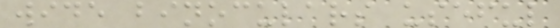wide binoculars useful
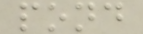pond
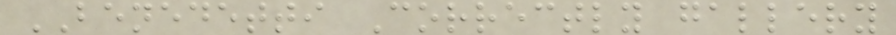BENEDETTI Correctly gallery
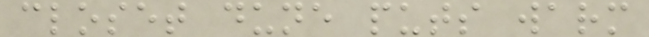closet dune puts warm
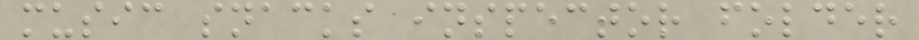music snacks inspector folder
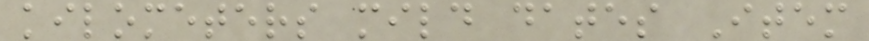kilometers mild dates Item
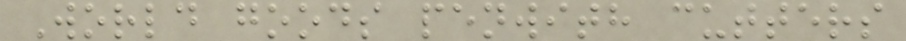World goods penwith cutters
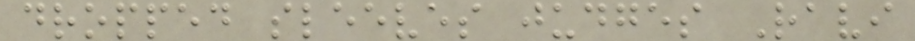dropped sleeves judges Ravi
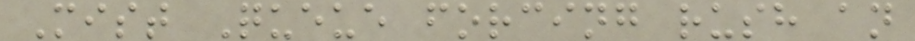Mist Queue forcing rush an
